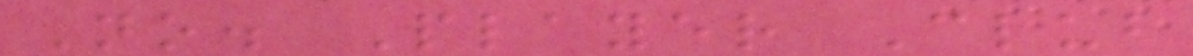No. Player Club
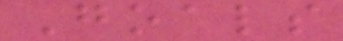Goals
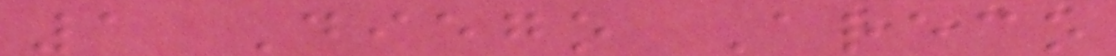1 Diego Areco
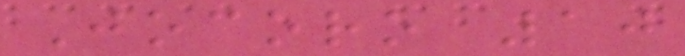Jocoro 10
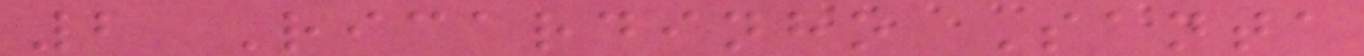2 Ricardinho Santa
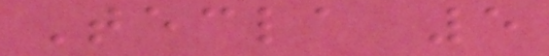Tecla 5
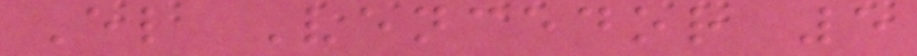El Vencedor 5
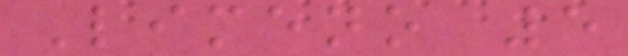Limeno 5
